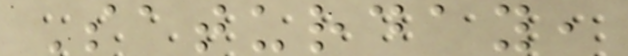Saturday,
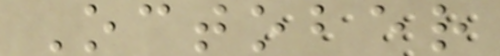October
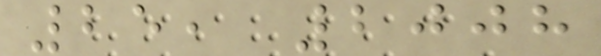25, 2008
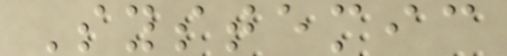Systemic
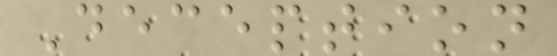Deception
